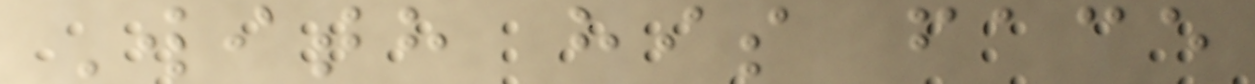With his face
